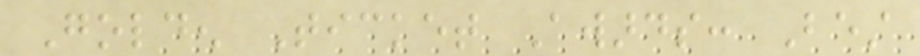Golden Ticket Awards: Best
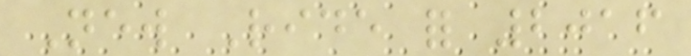New Ride for 2016
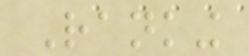Ranking
